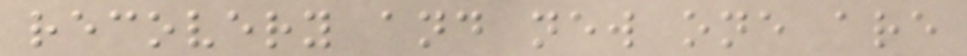recovery and new one are
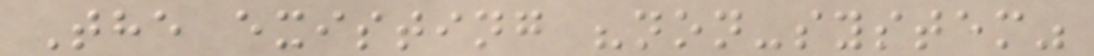The existing "non-system"
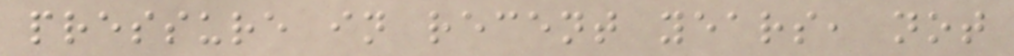pressure in recent years, not
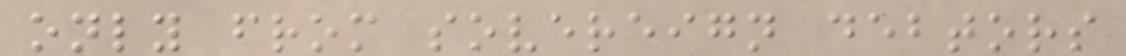only from sovereign debtors
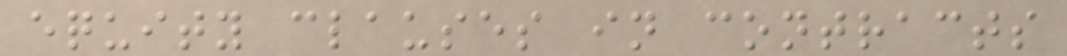equity clauses in contracts
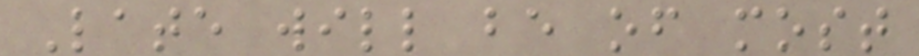Late will be of most
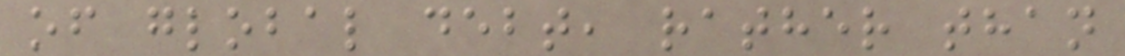of global debt, rather than
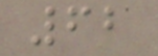62
